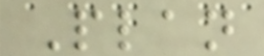Plan
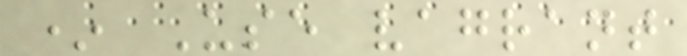* Use vagrant
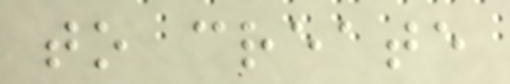to create
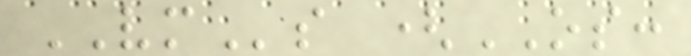VMs (OS:
